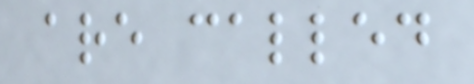are called
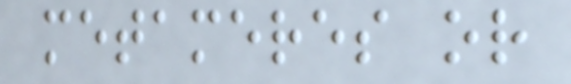metameres or
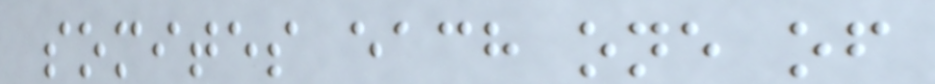somites each one of
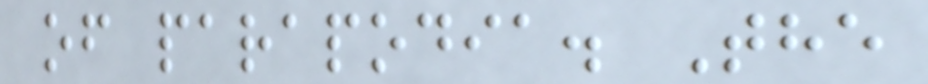of parapodia. The
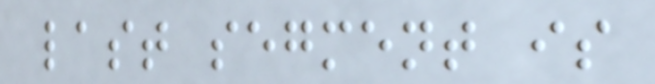last segment is
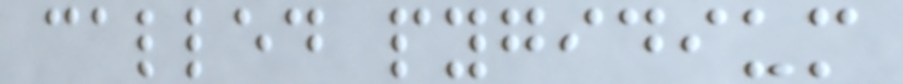called pygidium
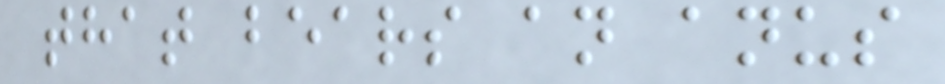that bears an anus
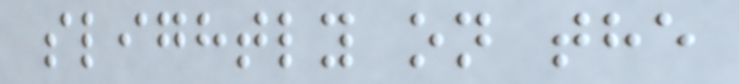slightly on the
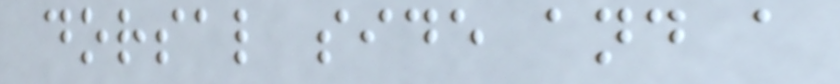dorsal side and a
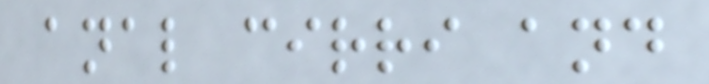anal cirri and
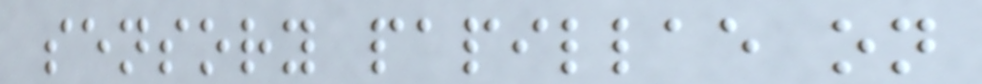sensory papillae on
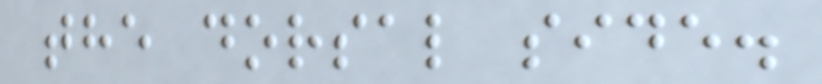the dorsal side.
